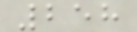258
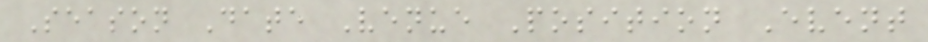Season Date Venue Position Event
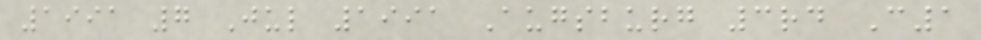1991 7 Jul 1991 Augsburg 3rd C1
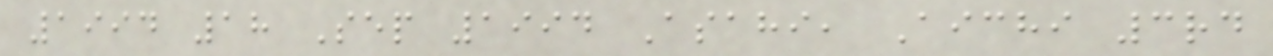1994 18 Sep 1994 Asahi, Aichi 3rd
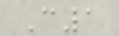C1
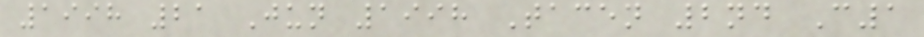1998 21 Jun 1998 Tacen 2nd C1
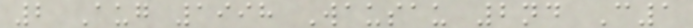2 Aug 1998 Wausau 2nd C1
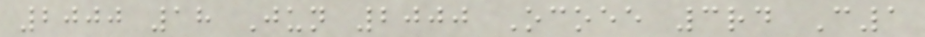2000 18 Jun 2000 Ocoee 3rd C1
